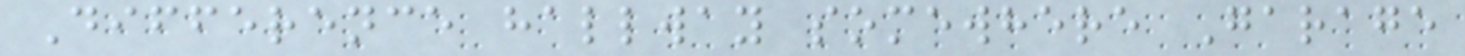Difference hallway somewhere Garage
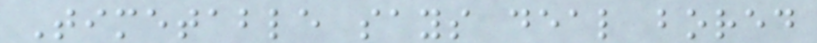Timetable says deal bored
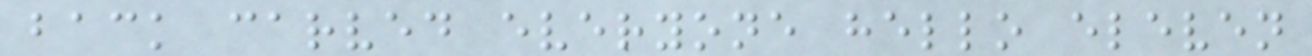back carved everyone hello eleven
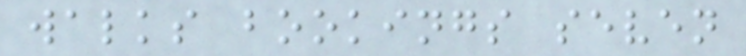walks bookings seven
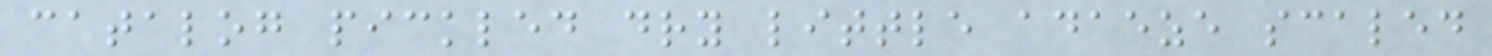catalog pickled dry little adaeze scaled
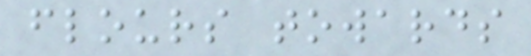flours towards
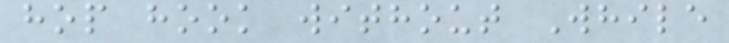hop hook without While
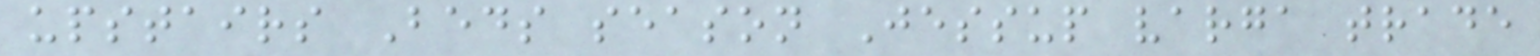upstairs Beds season Jessup varga trade
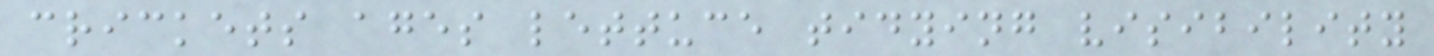crickets ages lettuce tidying visibility
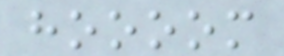hoooom
